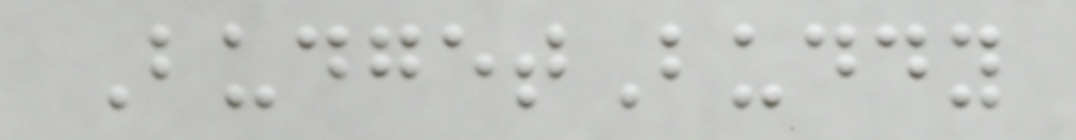BudgetBuddy
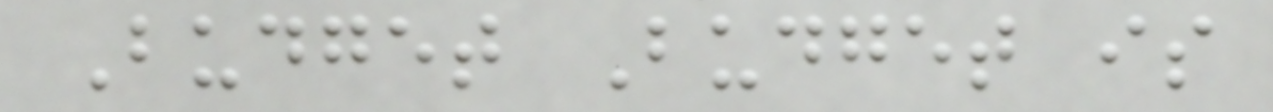Budget Budget is
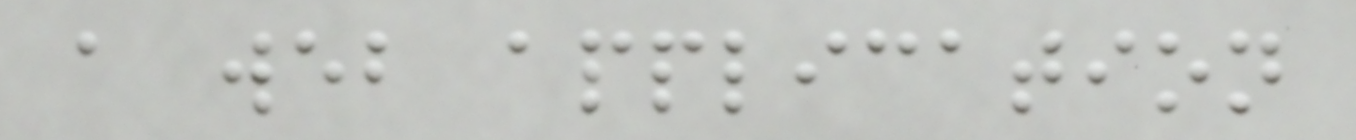a web application
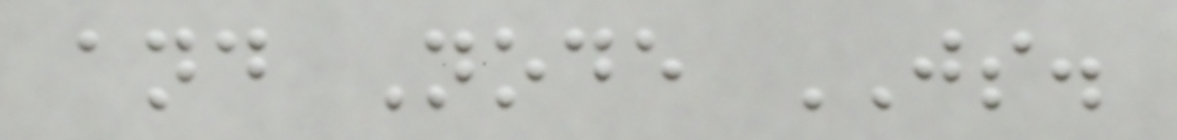and Node JS.
